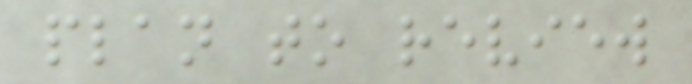plan to review
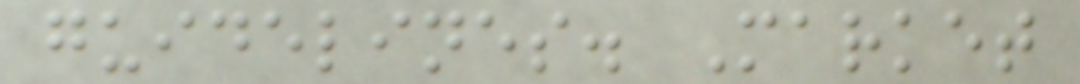guidelines. Market
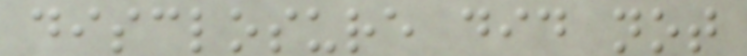disclosure did not
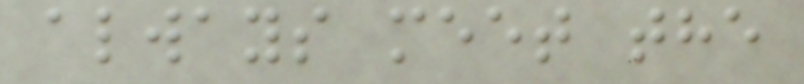always meet the
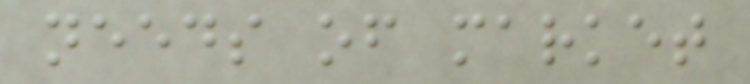needs of market
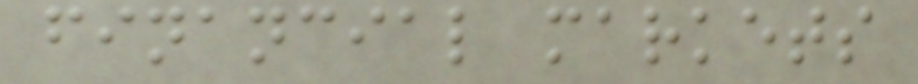financial markets
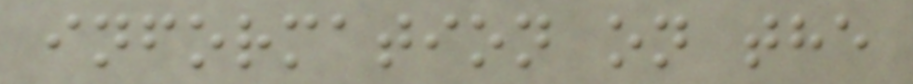information on the
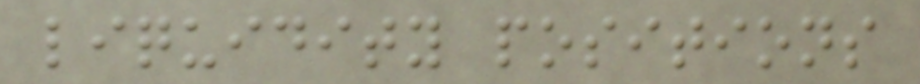liquidity positions
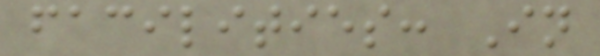facilities: In
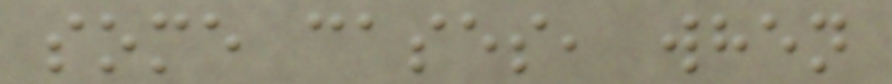some cases, when
